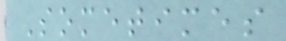Sometimes
